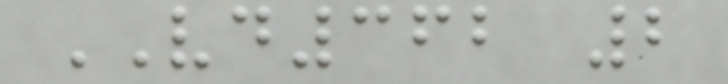VD362 2
